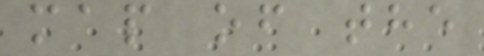map of the
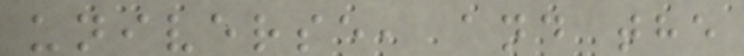universe, and the
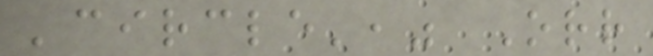'circle'," Orr
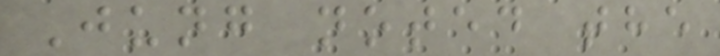Jung noted the
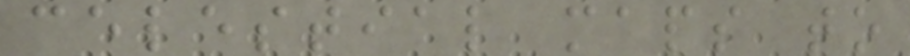celestial maps to
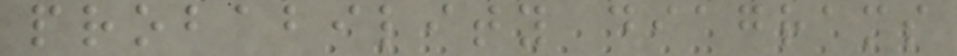probability diagrams
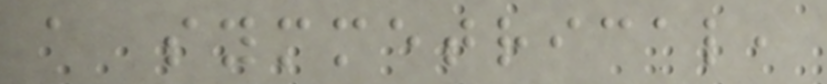a symmetrical,
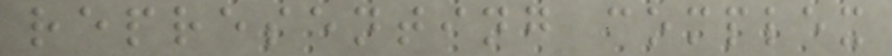representing complex
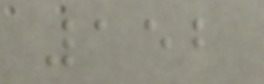152
